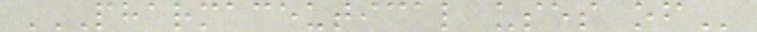PHARMACEUTICAL USES OF
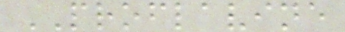PROFLAVINE
